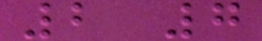2 7
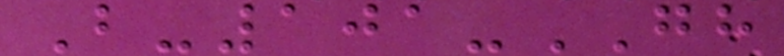B-101-GH
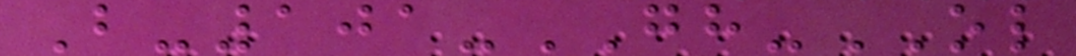B-101-GH-OL
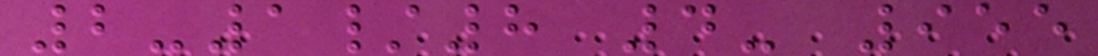2-1/8 4- 955
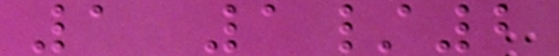1 1/2
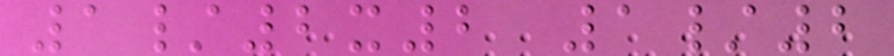1/2x2 1/2
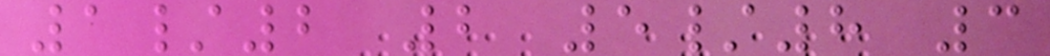1/2 2 5/8 3
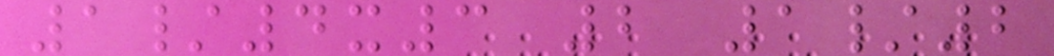1/4x3 2 1/2
